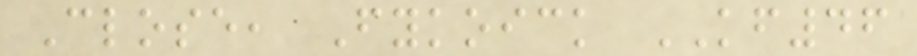Close, Fykoick KF46
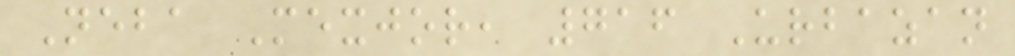Neba Mexjor, 716 Urbazan
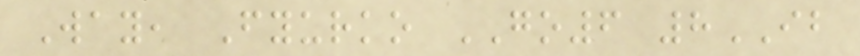Way, Fyurko GO6 8IB
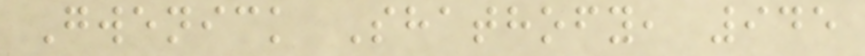Gwenick Shathofy, 945
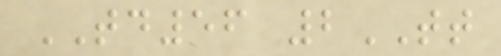TD56 2TT
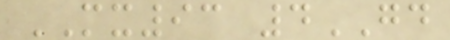MX93 4GD
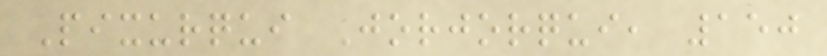Pixurqui Jorjorqui, 150
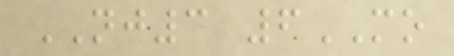NJ3 6MO
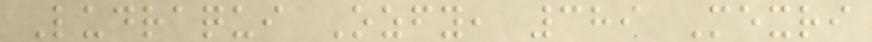Ludraqui Ozfy, 389 Mexri
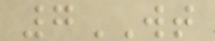7WT
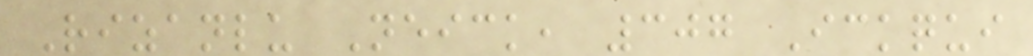Rizanlu Neick, 307 Ickqui
